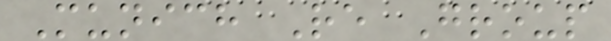Munich Re Group
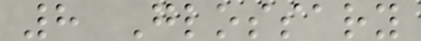8 Glossary
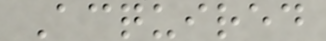Acquired
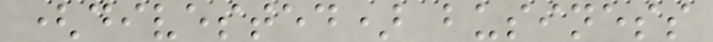(divested) business
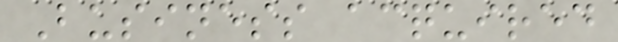Business acquired
